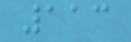113
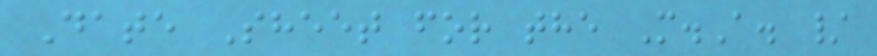Date Sheet for the M.A. /
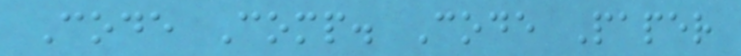Code Comp. Code Paper
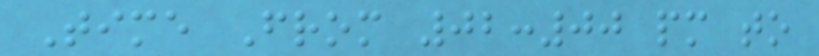Time From 02:00 pm to
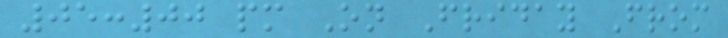05:00 pm On Friday From
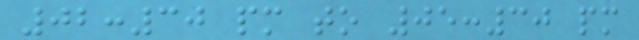02:30 pm to 05:30 pm
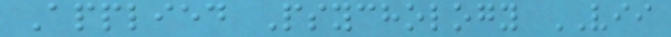Applied Psychology VII
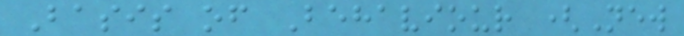Basis of Behaviour (New
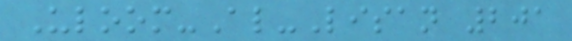Uloom-Al-Lisan 201
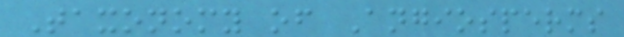Taxonomy of Angiosperms
